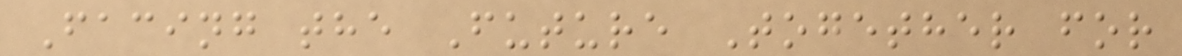Facing the Future Together for
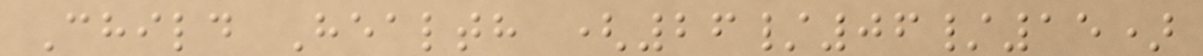Child Health (26/06/15)
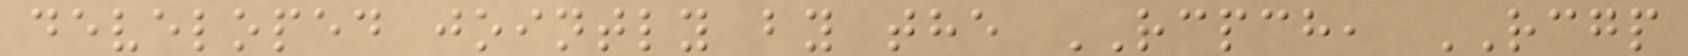developed jointly by the RCPCH, RCGP
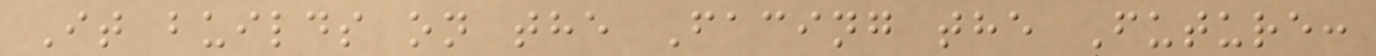It builds on the Facing the Future:
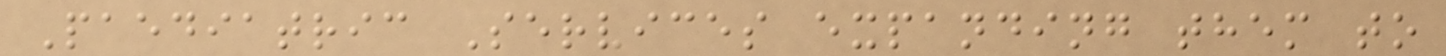Paediatric Services expanding them to
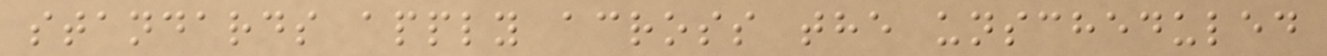standards apply across the unscheduled
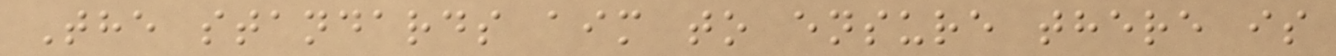The standards aim to ensure there is
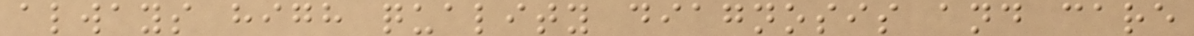always high quality diagnosis and care
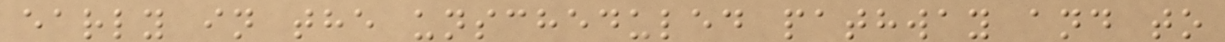early in the unscheduled pathway and to
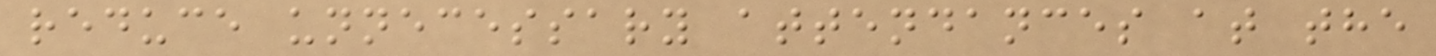reduce unnecessary attendances at the
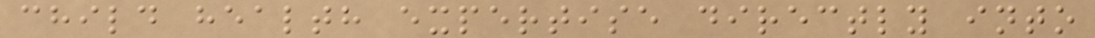child health expertise directly into
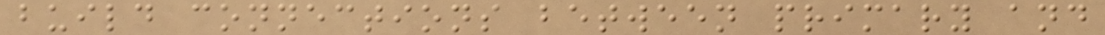build connections between primary and
